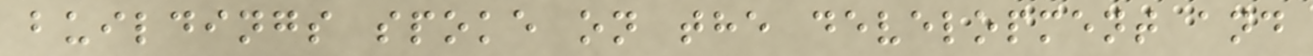buildings spoke on the development and
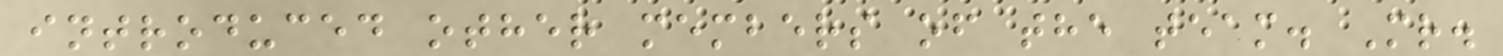introduced other members of the team. Mr.
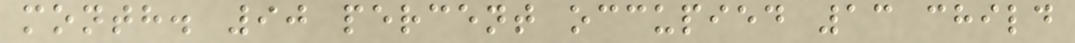month. 90 percent occupied 13 child
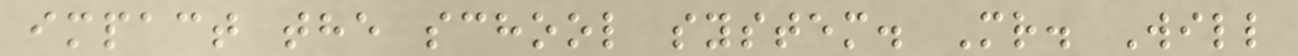impact the school system. Mr. Will
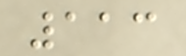113
